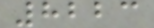8223
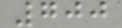700
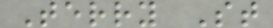Terry St
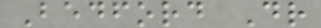Bedford Dr
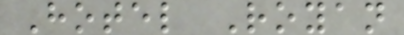Hotel Royan
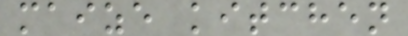maize kitchen
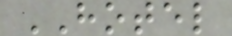HOTEL
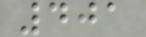401
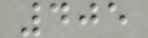405
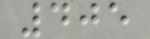405
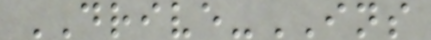DRIVE-INS
